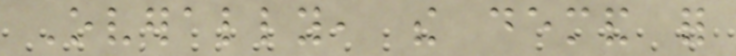Overally, the demand for
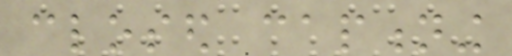closed captioning
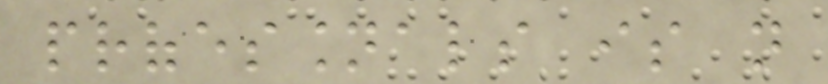professionals is not
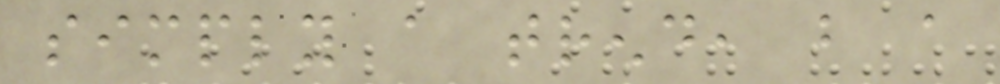simply a trend, but a
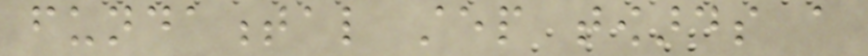fundamental step towards a
